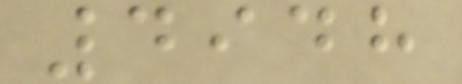4948
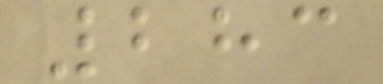283
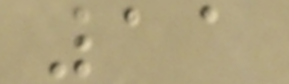11
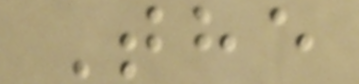The
